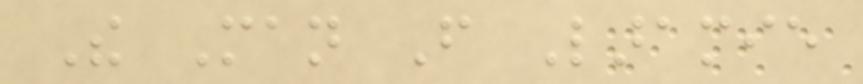The Man From Laramie
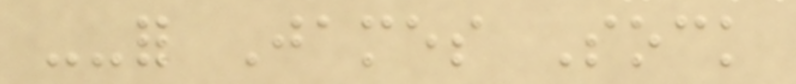--for James Sock
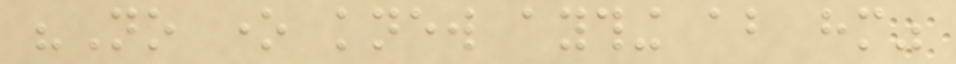"No one knew aything about him"
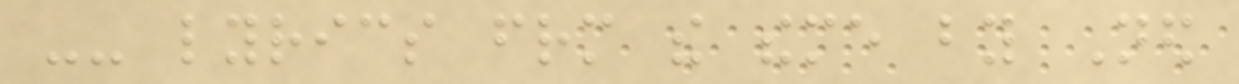-- lyrics frm the theme by Ned
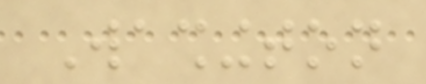Washington
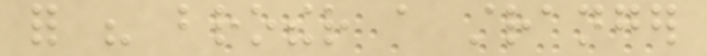for his brother a stranger
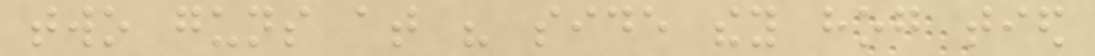two guns at his side they hog tied
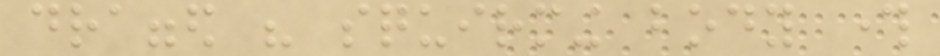dragged his squirming body through
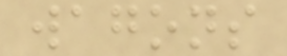wagons
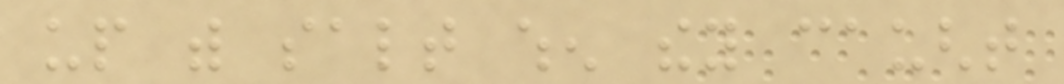up with salt when they caught
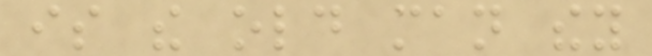is the old man they
